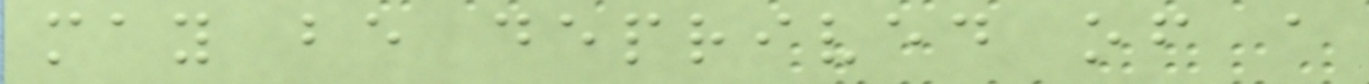may be deprived of a
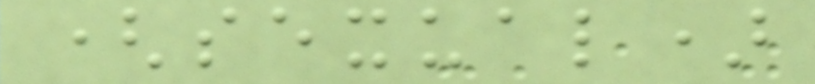(sexual)
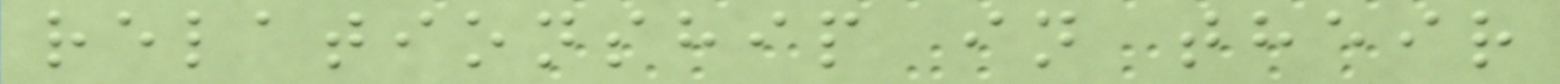relationship in their
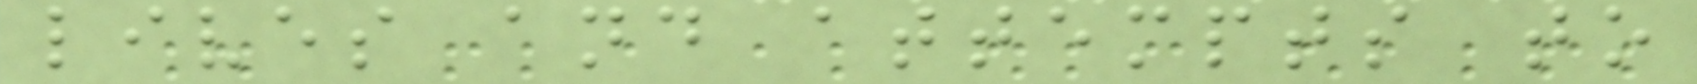lives and attempts to
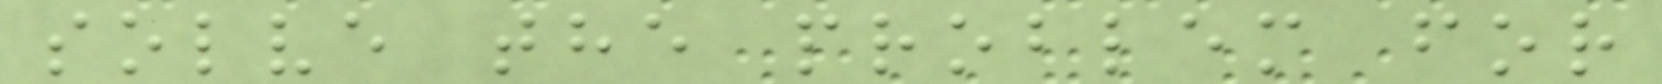solve the problem for
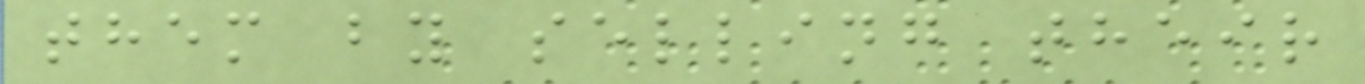them by selling their
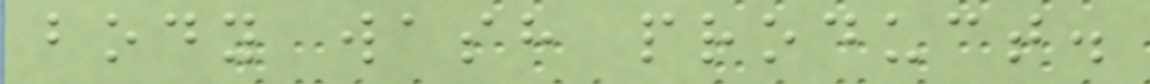body wash product.
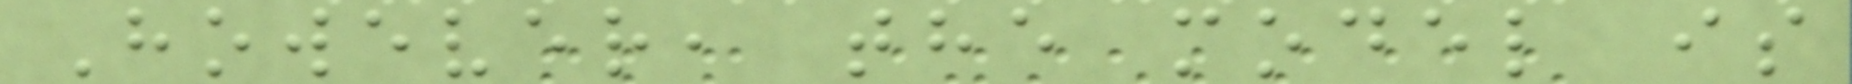However, the model is
